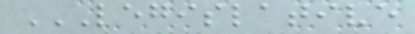LEGISLATIVE
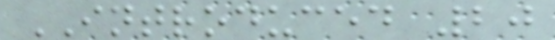INTRODUCED 20
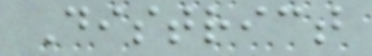District
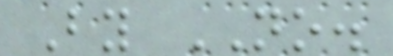By NO.
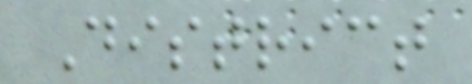District
